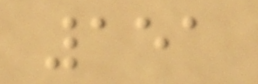151
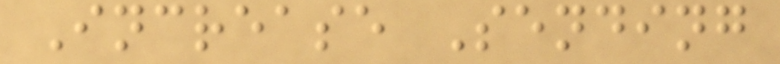Increase Sending
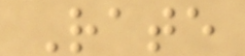Rate
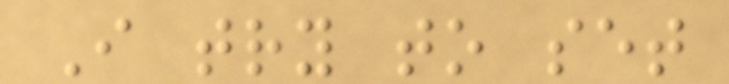I try to set
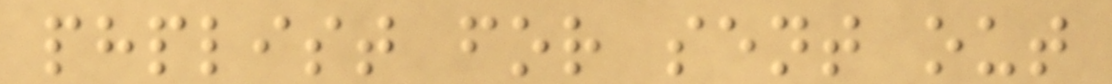phplist for sent out
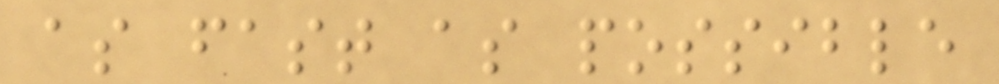as fast as possible
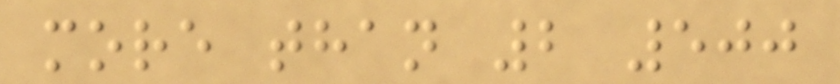more than 2 500
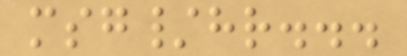msg/hr...
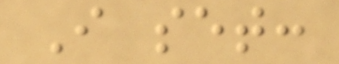I set:
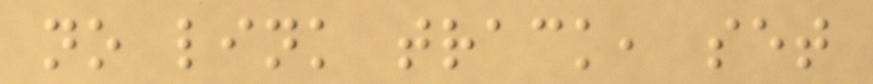no link track, set
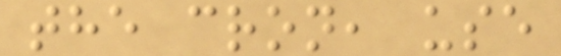the cron, use
